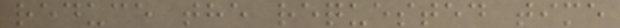reduce the requested time
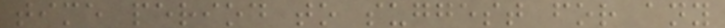time period to suggest for any
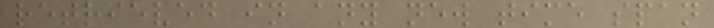retrieved in any new time span
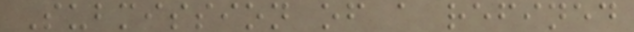Submission of a refined
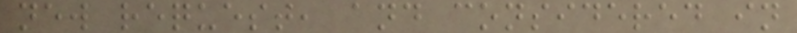new request, and considered in
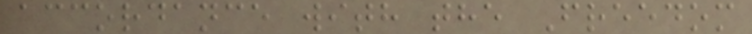accordance with the Freedom
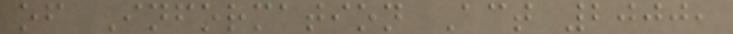of Information Act 2000,
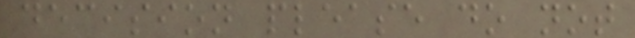decision please do not
